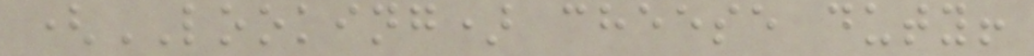(LOOKING) cheese duty!
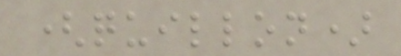(quillon)
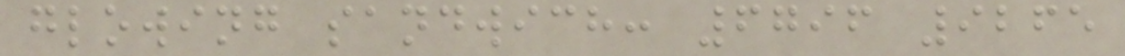glowing sandwich: 6796 9265
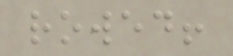rowed!
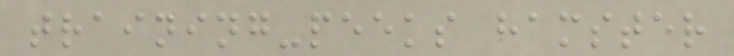training-peeks hamster
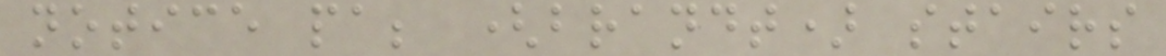notice pa; (brandt) stairs
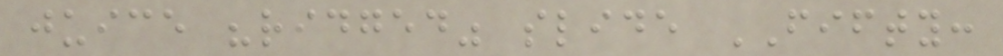juice "ridged" slide FIFTY:
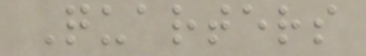Quarters
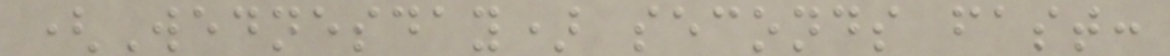(Wednesday) seconds fast:
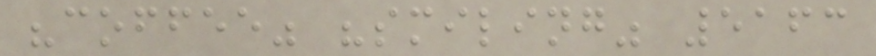"coffee" "smiling" 5163
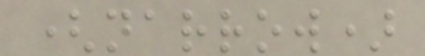(narrow)
